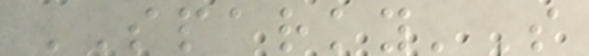SPARKY'S
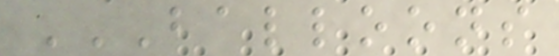BALLOONS
